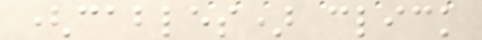(cables) click
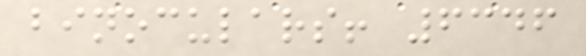binoculars! 6346
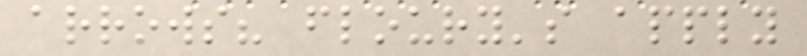arrows? floury's apply
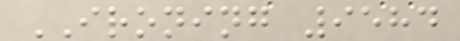IRONING 9584
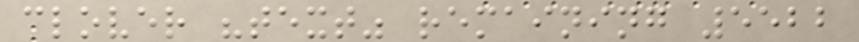clover "text" remaining 5522
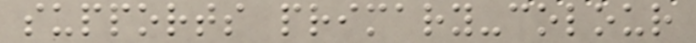supports primary-colour
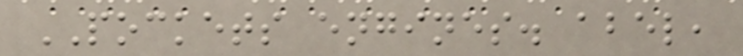POCKETS engines. abel,
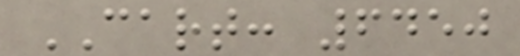CART: 6450
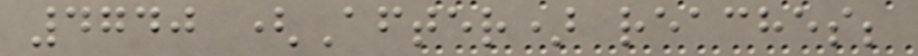4740 (After) reaches;
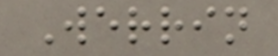Werrin
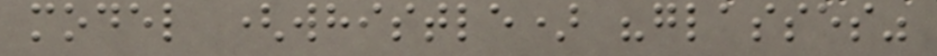model (whistle) "glasses"
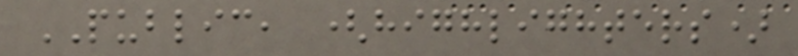PUBLIC, (highlighters)
